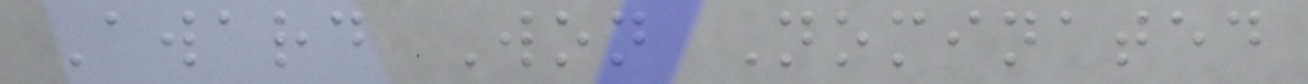Award Won Nominated
